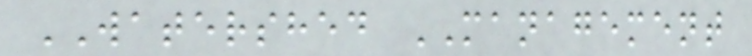WATERSHED MANAGEMENT
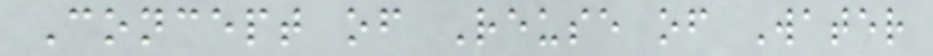Concept of Reuse of Water
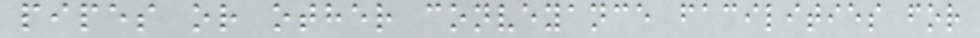pipes or other conveyance facilities for
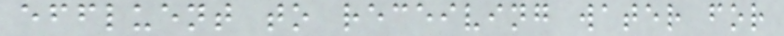effluent to receiving water for
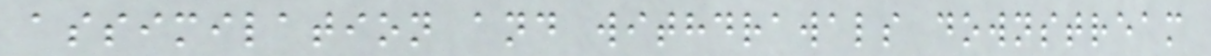assimilation and withdrawals downstream
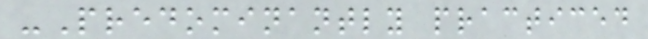-Predominantly practiced
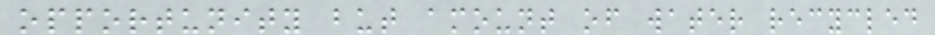opportunity but amount of water recycled
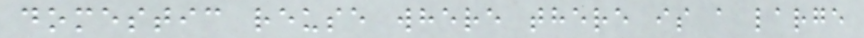domestic reuse where there is a large
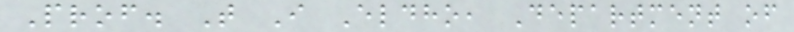Prof. T I Eldho, Department of
